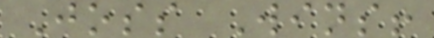Joss Wins!
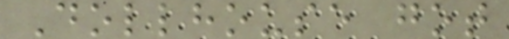Dollhouse got
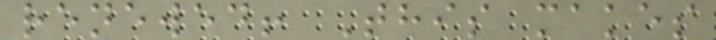renewed! This makes
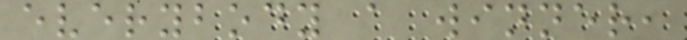everybody a winner,
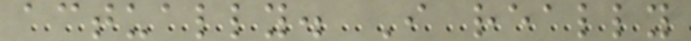actually. I really
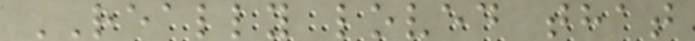REALLY loved that
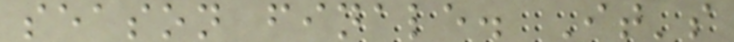season finale. It's
